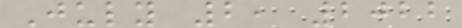July 2, 2022
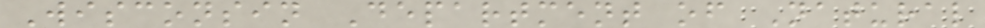Wisconsin Department of Natural
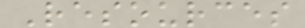Resources
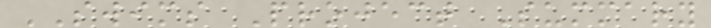SWIMS Project Summary
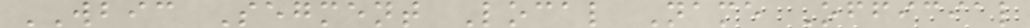WBIC Segment Local Name Official
